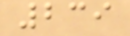239
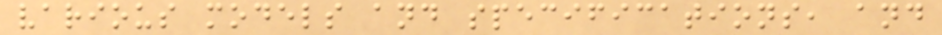various models and specifications, and
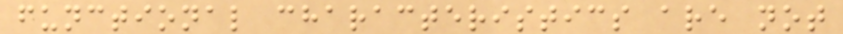functional characteristics are not
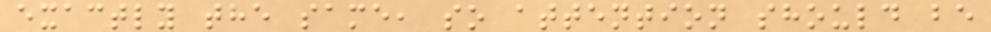exactly the same, so attention should be
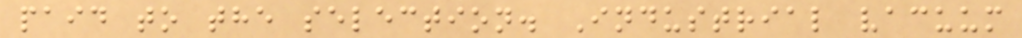paid to the selection. Industrial vacuum
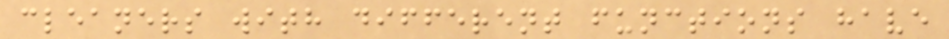cleaners with different functions have
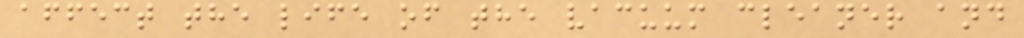affect the life of the vacuum cleaner and
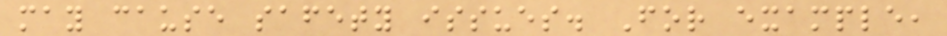may cause safety issues. For example,
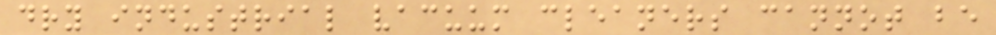dry industrial vacuum cleaners cannot be
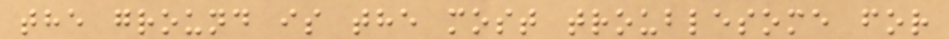the ground is the most troublesome for
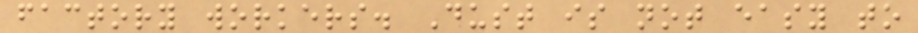factory workers. Dust is not easy to
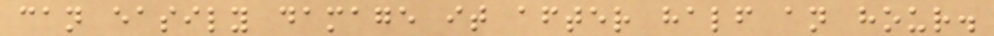can easily damage it after half an hour.
